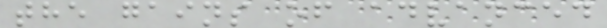the gains of advanced
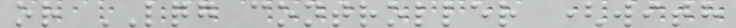or LQG controller (with
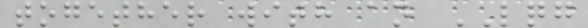together with an LQG
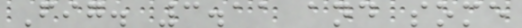Fig. 3.11 and some
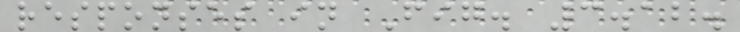responses in Fig. 3.12.
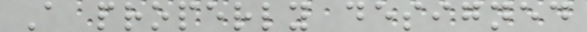A properly designed
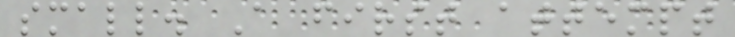small. A first attempt
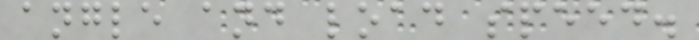angle and load speed.
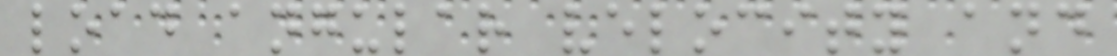load angular velocity and
